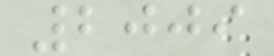2009
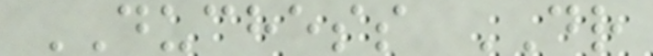DUCHESS DR
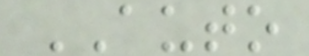AUTO
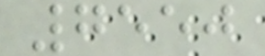7550
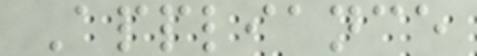Appliance
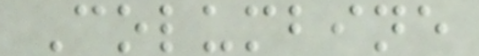Columbine
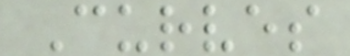Curves
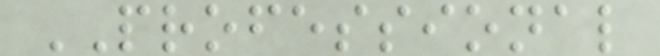PROFESSIONAL
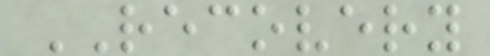RECOVERY
